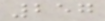257
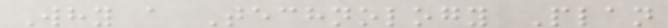Why a Technology Plan
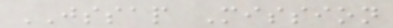JSSAP Mission
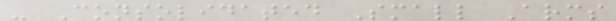- Consolidated Small Arms
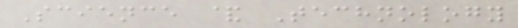Science & Technology
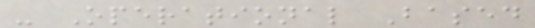- Operational Based
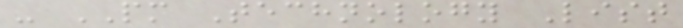- PM Technology List
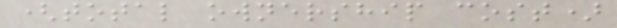(total ownership cost)
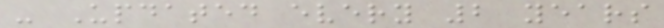- Updated every 2 years
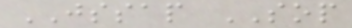JSSAP SOP
